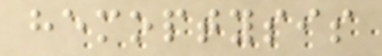hemoptysis
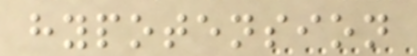hypotension
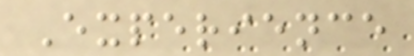Experience
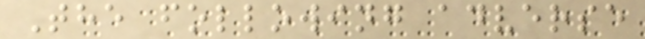The following adverse
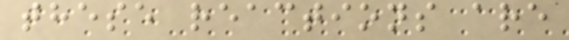these reactions are
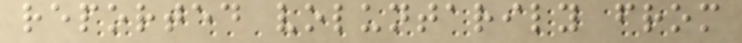reported voluntarily from
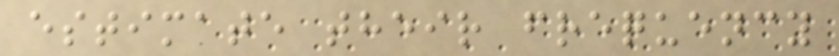estimate their frequency
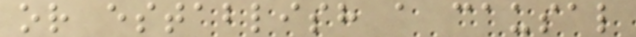or establish a causal
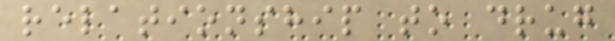relationship to drug
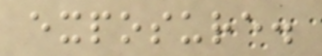exposure.
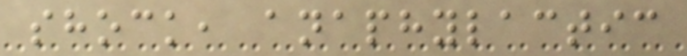shock, anaphylactic
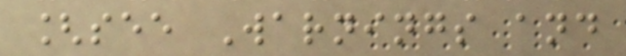[see Warnings and
